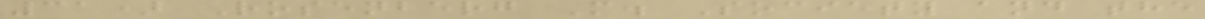31) Rosenberg M. Society and the
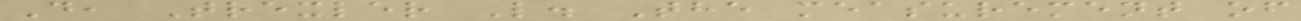D, Trexler L. The measurement of
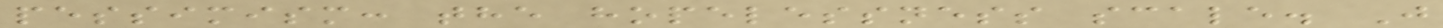pessimism: the hopelessness scale. J
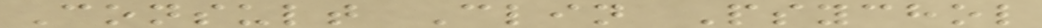Consult Clin Psychol
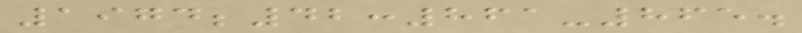1974;42:861-865.
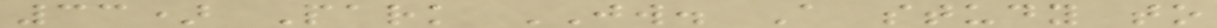33) Park JW. A study to
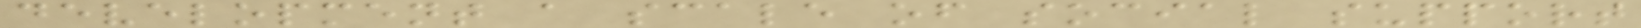development a scale of social support
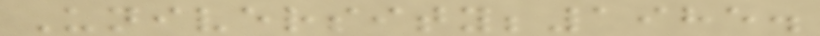University;1985.
